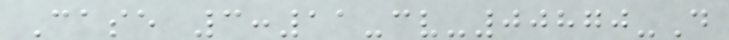Case 3:11-cv-00870-D
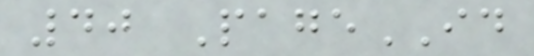40 PageID
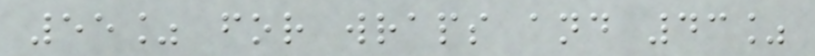55% for wraps and 43%
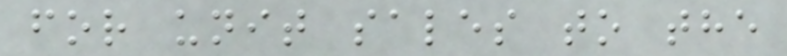for unit sales to the
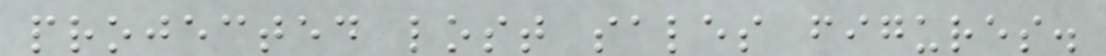projected lost sales figures.
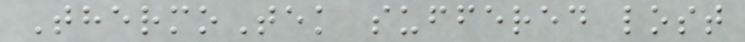ThermoTek suffered lost
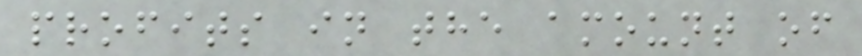profits in the amount of
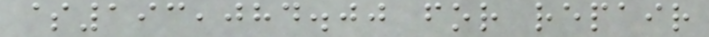$193,084.00 for repair
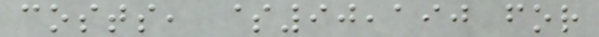costs, $90,190 for
